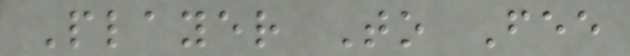Player To Fee
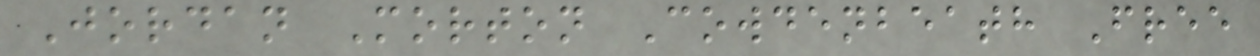Jordan Morton Cowdenbeath Free
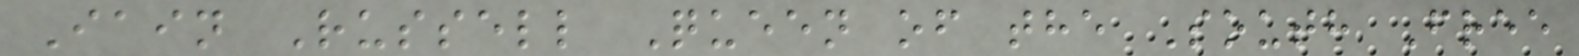Iain Russell Queen of the South Free
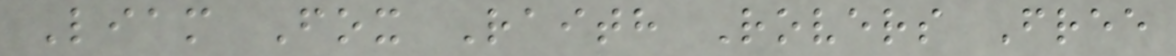Liam Fox Raith Rovers Free
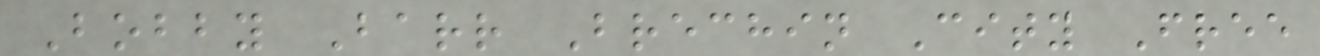Bobby Barr Brechin City Free
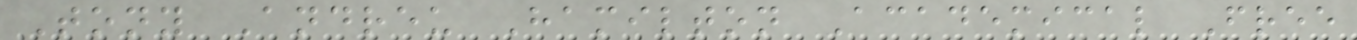Tony Andreu Hamilton Academical Free
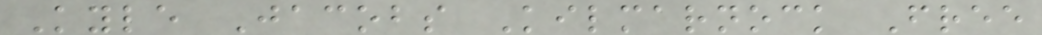Kyle Jacobs Kilmarnock Free
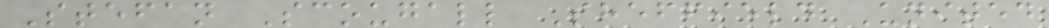Stefan Scougall Sheffield United
